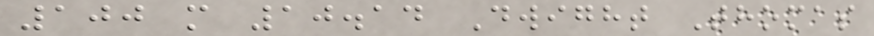100 m 10.14 Dwight Thomas
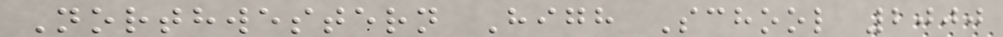Northwestern High School 2000
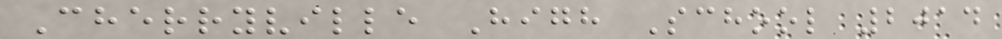Cherryville High School 2014
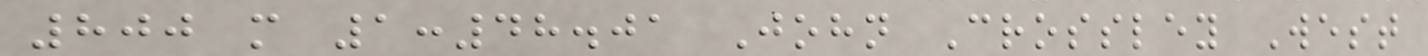800 m 1:48.01 John Crossley West
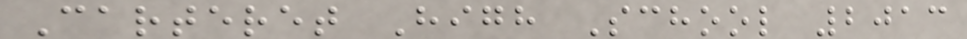Carteret High School 2013
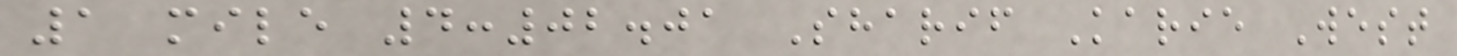1 mile 4:02.01 Sharif Karie West
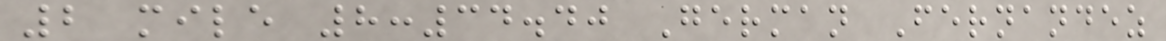2 mile 8:34.40 German Fernandez
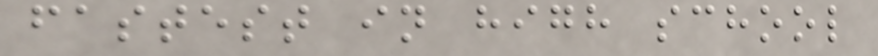fastest in high school
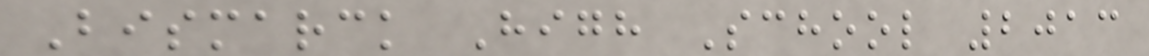Bismarck High School 2013
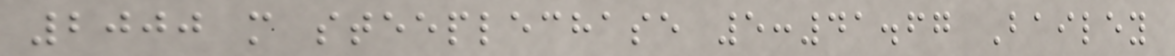2000 m steeplechase 5:41.67 Bailey
